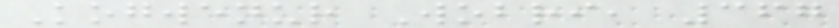Kogwenur Wobri, 367
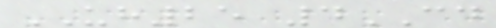UH25 4CD
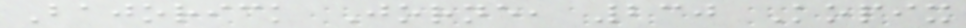Bajorick Jorne, 230 Kopix
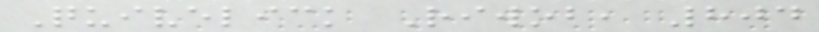Quivelick Riwob, 804
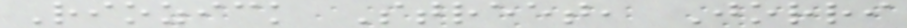Riozick Street, Jorri
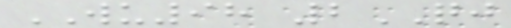WU98 2QJ
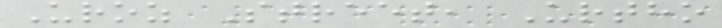Uroz Street, Urtho
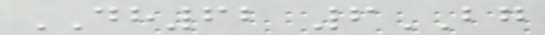DH62 6BG
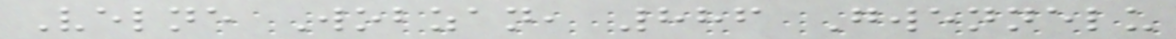Velne Wobzan, 886 Gwennelu
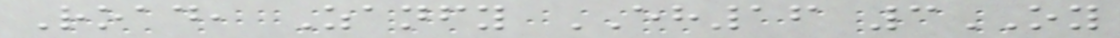Road, Zanfy EH16 3OY
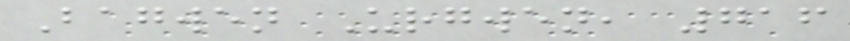Bagwen Urgwen, 716
